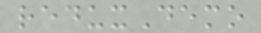reduxDemo
